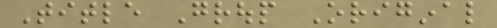Title Group Original
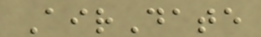AirDate
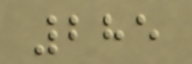285
